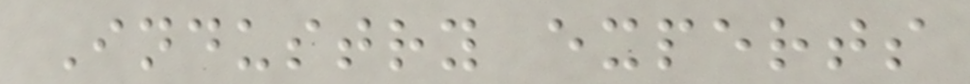Industry experts
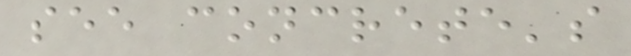see concrete's
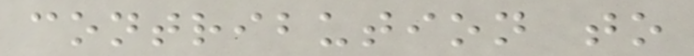contribution to
